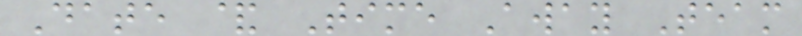Date & Time Away Team
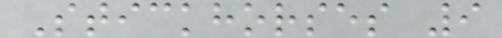Stickhorses 9
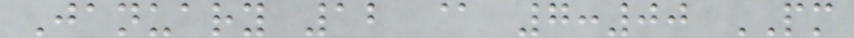January 12 @ 7:00 PM
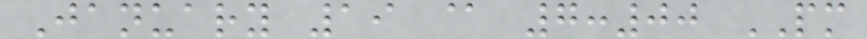January 19 @ 7:00 PM
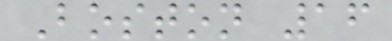Boston 16
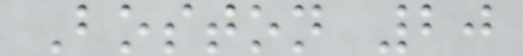Boston 20
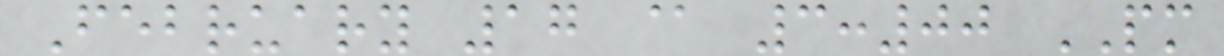February 17 @ 3:00 PM
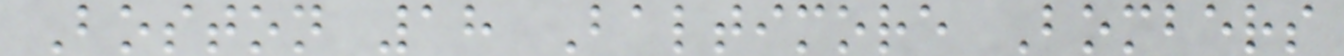Boston 18 Baltimore Bombers
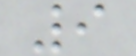9
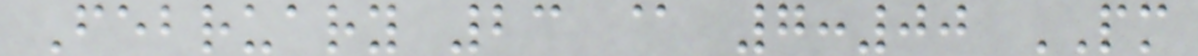February 23 @ 7:00 PM
